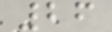26
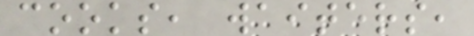cooks, waiters,
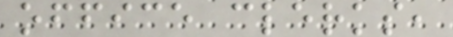office clerks,
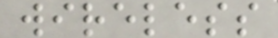wireless
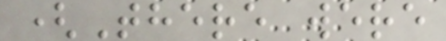(There were
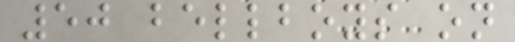50 bellboys on
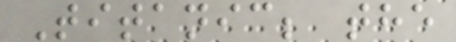Titanic; the
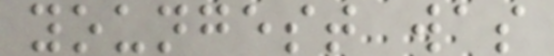youngest was
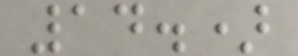14.)
